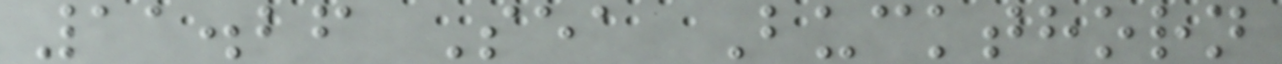11.26 Sea Buckthorn
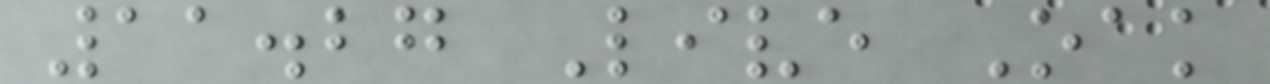11.27 Live Oak
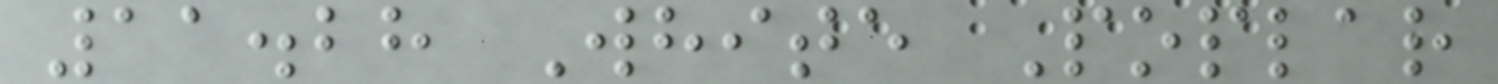11.28 White Poplar
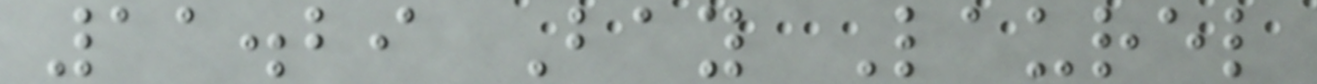11.29 Bay Laurel
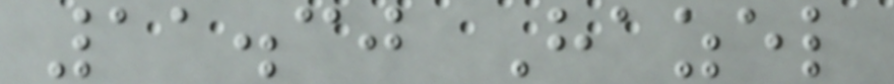11.30 Hazel
